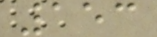153
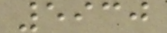5930
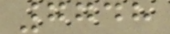7748
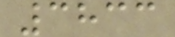3833
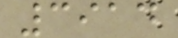3914
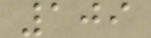109
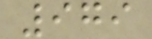979
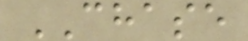CHASE
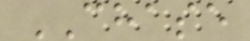CHASE
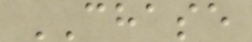CHASE
